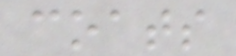coats
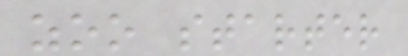zoo starter
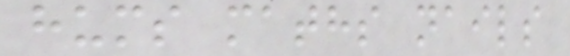hums maths nails
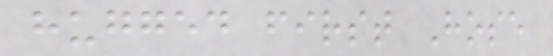hugged first Hose
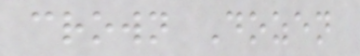crown Dozen
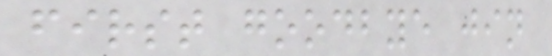first goodbye jin
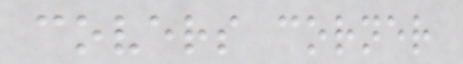covers corner
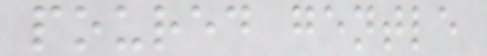poured gentle
